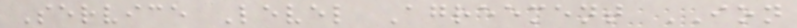Service Level Agreement ION
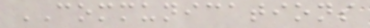COMMUNICATIONS
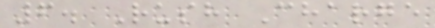6. Rush Charge
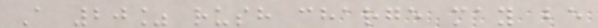A 20% rush charge may be
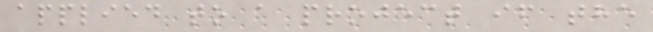applied to a project if the
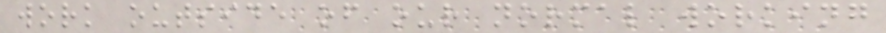work outside of our normal working
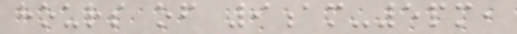hours of 9am-5pm,
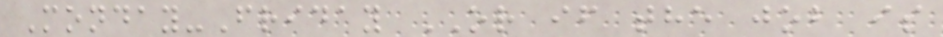Monday-Friday OR if the job is
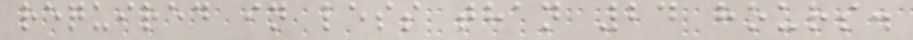required in less than 24 hours.
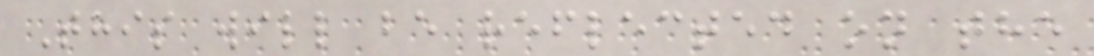This will be reflected on the
